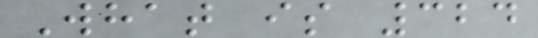What is 324
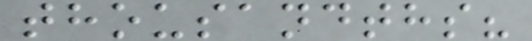thousandths?
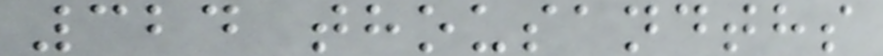324 thousandths
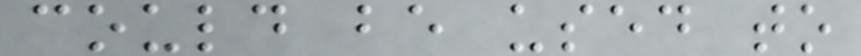could be used to
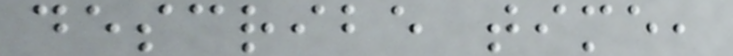describe time,
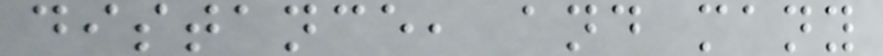distance, and many
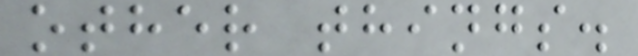other things.
